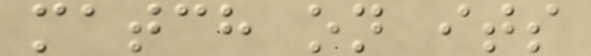match on its
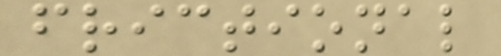frictional
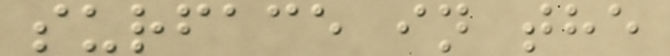surface in the
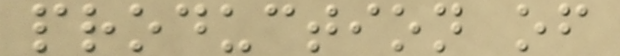production of
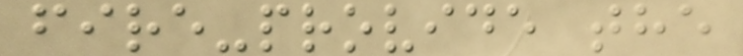fire-provide the
